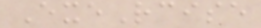ExeRcise
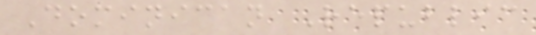Dominican Republic
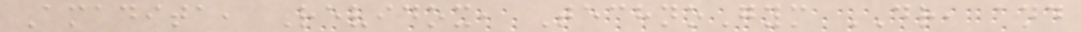Amadita, Revidox, TechnoGym DR, and
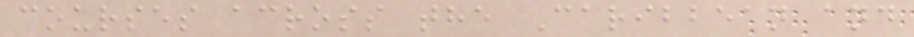courses across the Caribbean and
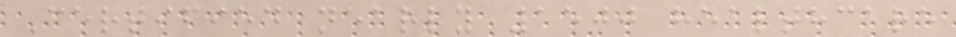Certified nearly 1500 healthcare
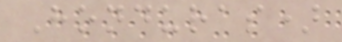Honduras)
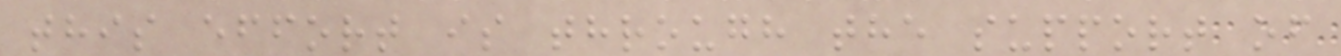this effort is through the support of
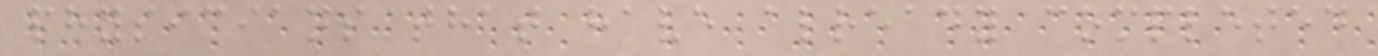physicians that have already completed
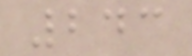243
